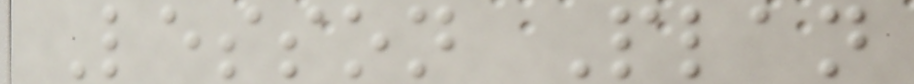Lesson Plan
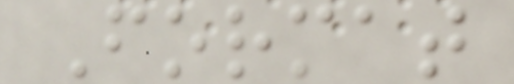Format
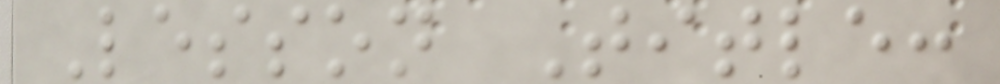Lesson Title:
